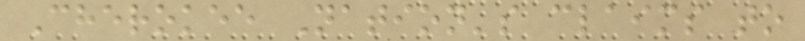Cherokee Nation's claims to
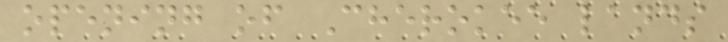opening of Cherokee lands
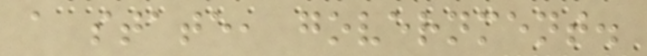a state, government.
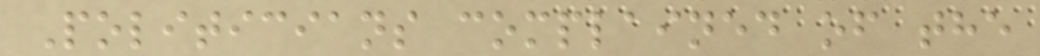Politicians complained of the
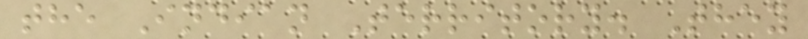the Indian Territory. They
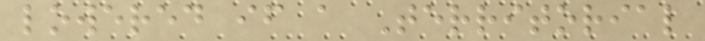lowered if a Territorial
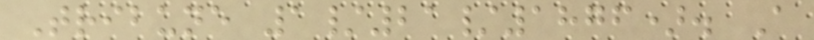Tribune 1/21/1876). A
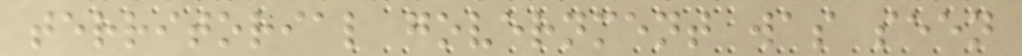territorial government was seen
